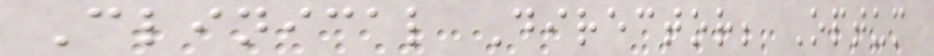Clinical Director; Optum
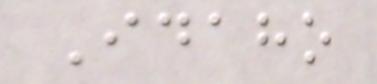Idaho
